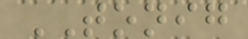TONIG
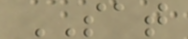SAT
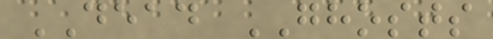DEAD GHOSTS
